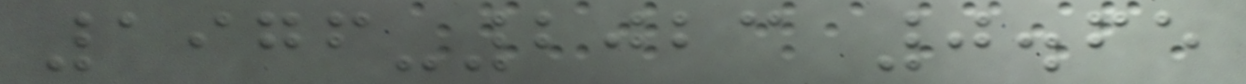1976-2023 0.65
